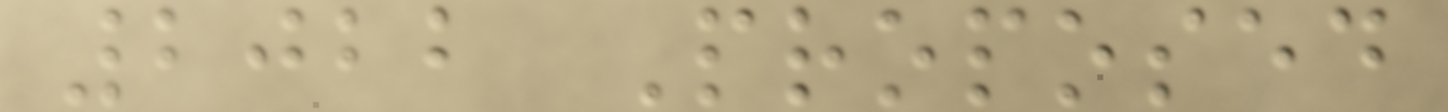2022 Proposed
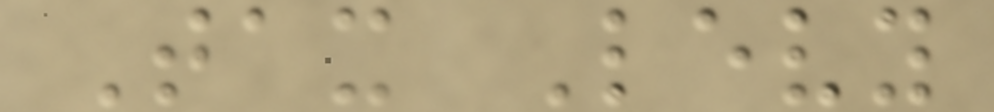Tax Levy
